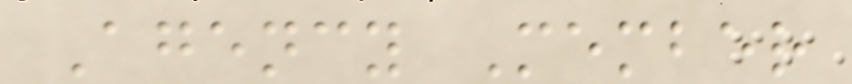Agency Member
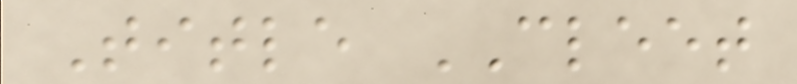Title CLEET
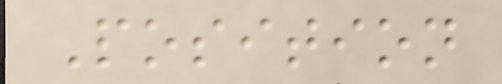Position
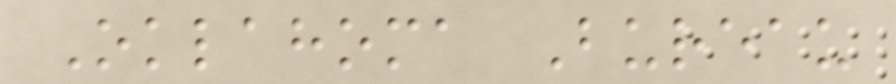Oklahoma Bureau
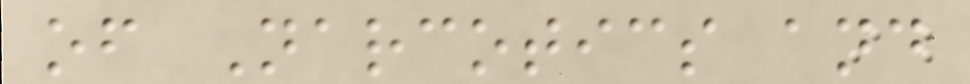of Narcotics and
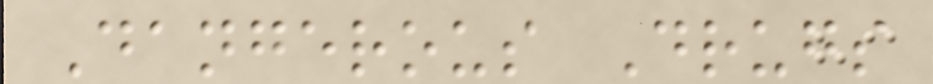Dangerous Drugs
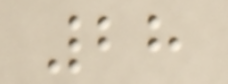28
